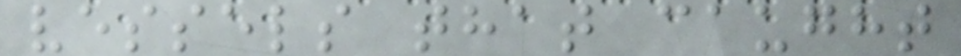vessels that caught
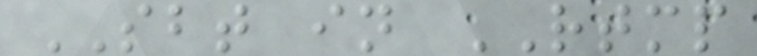SBT in RTMP
